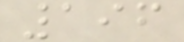196
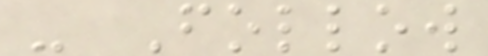- Follow
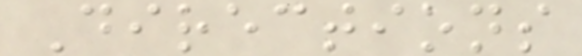Directions
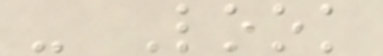- Look
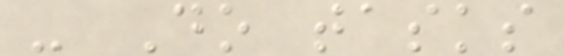- Do tasks
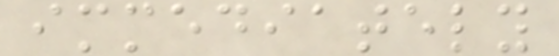immediately
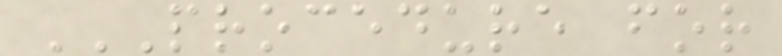PROCEDURE FOR
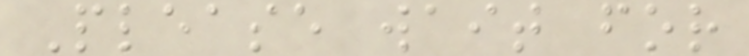Please wait for
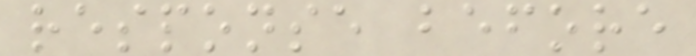response before
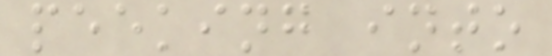peeking into
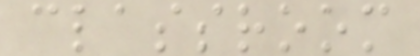classroom
